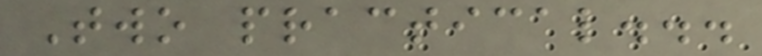Two practical...
